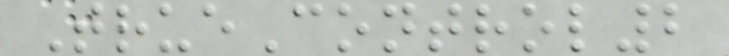TrueControl2
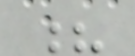?
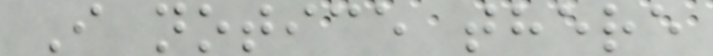I notice there
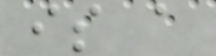is a
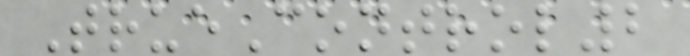TrueControl2
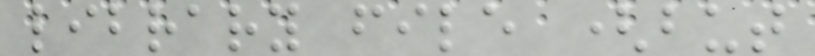library file (but
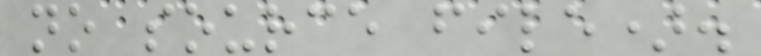no source file).
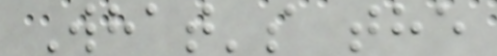What's the
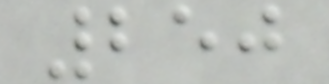250
